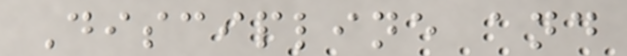Discipline and
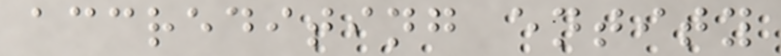accrediting entity
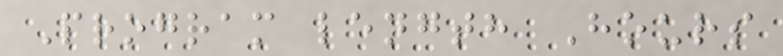Program length Hours
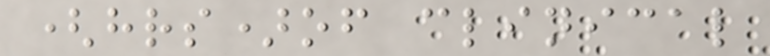(hrs)of clinical
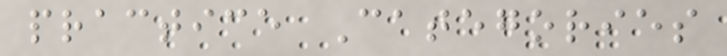practice Categories
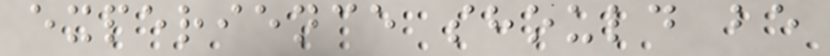experience should be
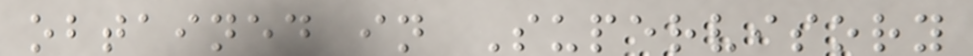obtained in Supervisory
